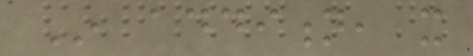In addition, it
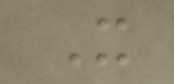It
